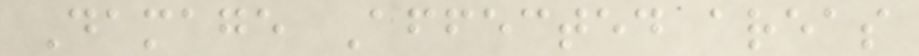Damage Affected areas
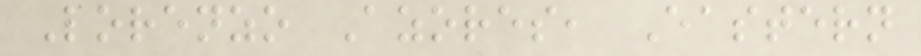Lorenzo Azores, Eastern
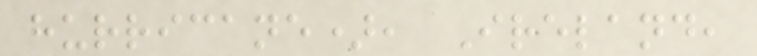hurricane), Ireland,
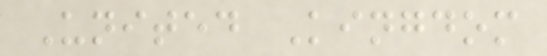United Kingdom
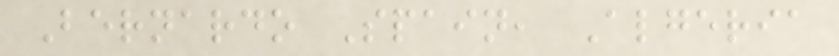Bernardo Spain, Algeria
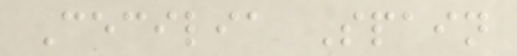Cecilia Spain
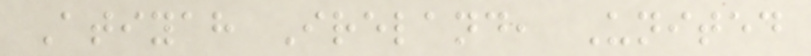Atiyah Ireland, United
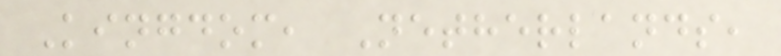Kingdom, Netherlands,
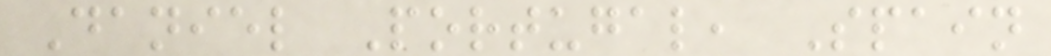Daniel Portugal, Spain
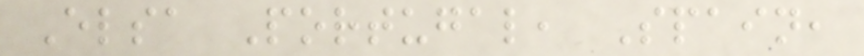Elsa Portugal, Spain,
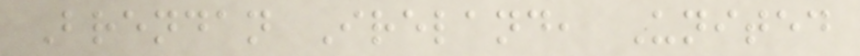Brendan Ireland, United
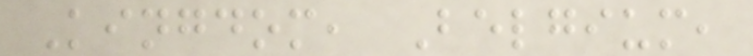Kingdom, Belgium,
